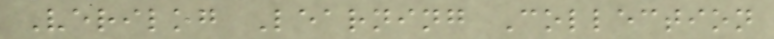Verilog Learning Collection
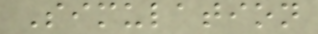Simulation
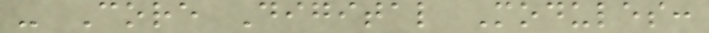- Core Digital Modules:
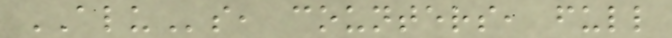ALUs, counters, full
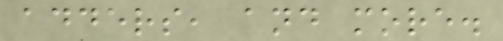adders, and more.
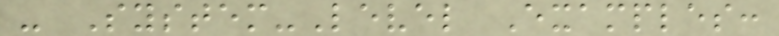- System-Level Examples:
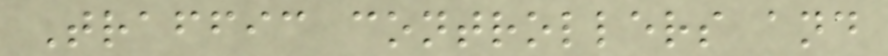Traffic controllers and
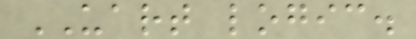UART logic.
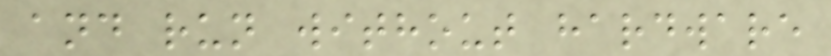and run without hardware
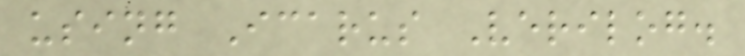using Icarus Verilog.
